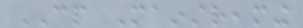CP Mainstreaming
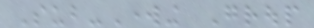Sub-Working Group
